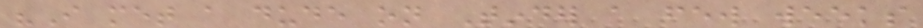"I met a dude on Tinder a few weeks
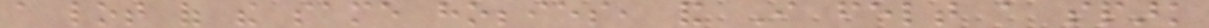a lot of the same hobbies, and I felt a spark
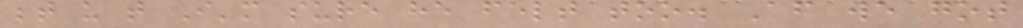between us that I'm sure he felt too. After we got
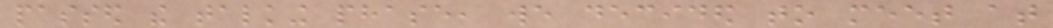passed the talking phase, we decided to meet at
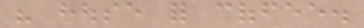his house for coffee.
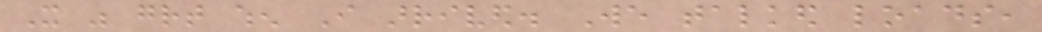It was great when I arrived. We talked loads,
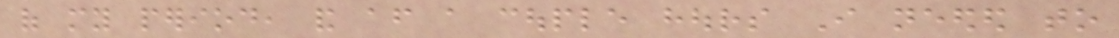of my period, and after a couple hours I needed to
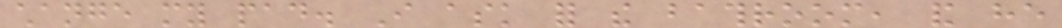change my pad. I ask for the bathroom, and he
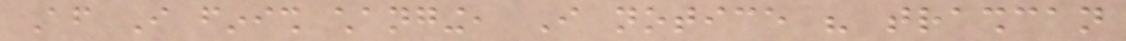After I finish changing, I notice his trashcan
